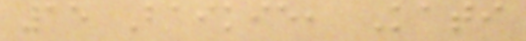15 Baikie, Kati
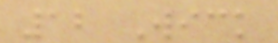12 Wick
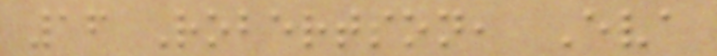16 Robertson, Eva
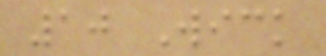10 Wick
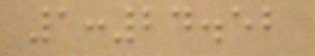1:24.52
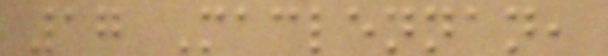17 Maclennan,
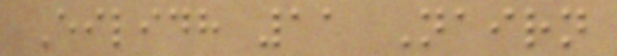Eilidh 11 Nairn
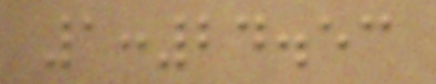1:24.53
